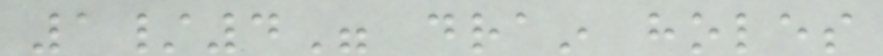1/4" drain holes
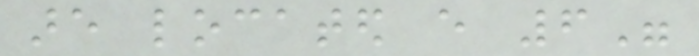are located every 6"
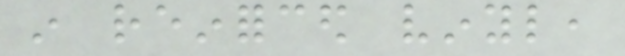in reinforced vinyl,
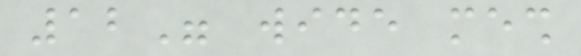12" wide mesh
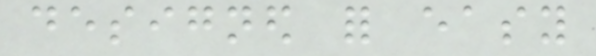designed for easy
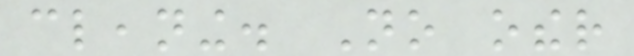cleaning. No other
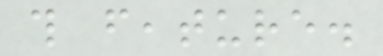this feature.
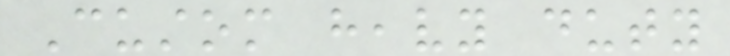Custom heavy duty
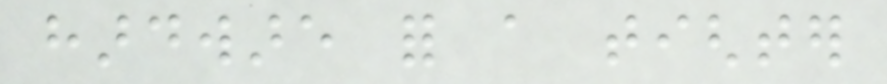hardware for a tighter
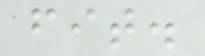fit.
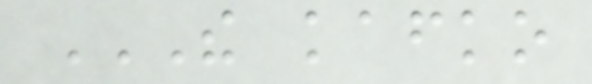THE KAFKO
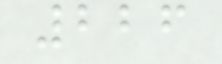226
